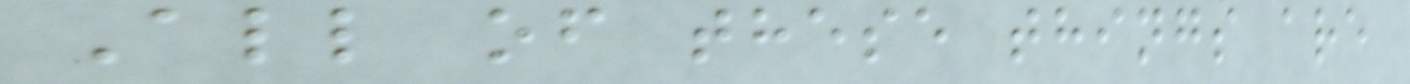All of these things are
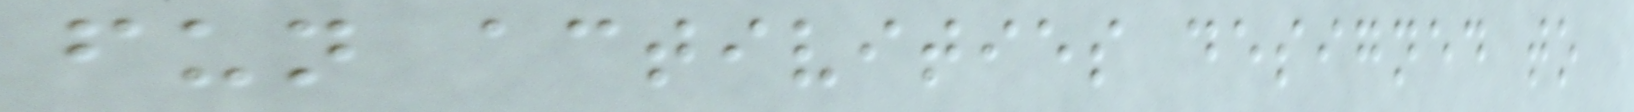fun activities designed to
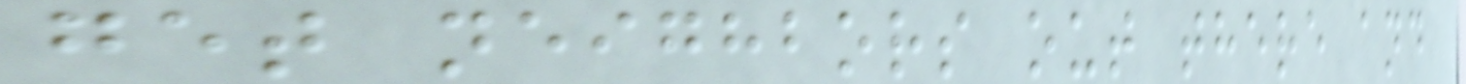get neighbors out there and
